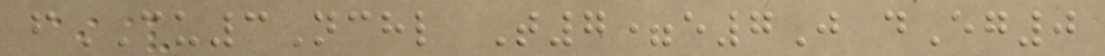fCU3Nchl T7=e7J dEg0
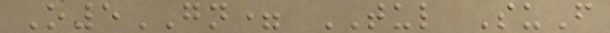O5GN= TUL SuF
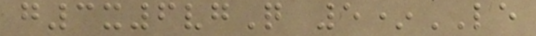g3x6vgQ 5*LE
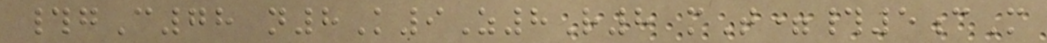#gC78 n8K9Z8R8 mT=#5cM
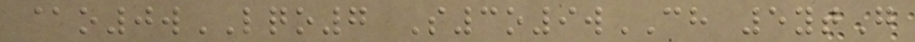@o0wLQO7 S3o9wCH 5ytG
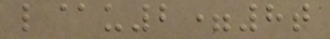l@u2=8t
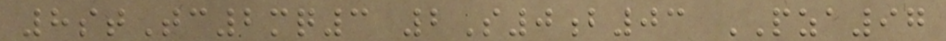8stTc2mq3 2S0b03 PZA97
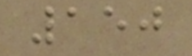150
